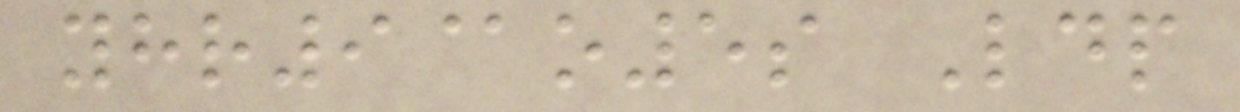yhr9@o5s Ldp
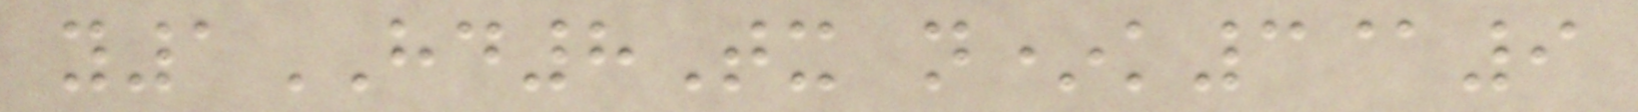y1HD8Tx n*k3@9
